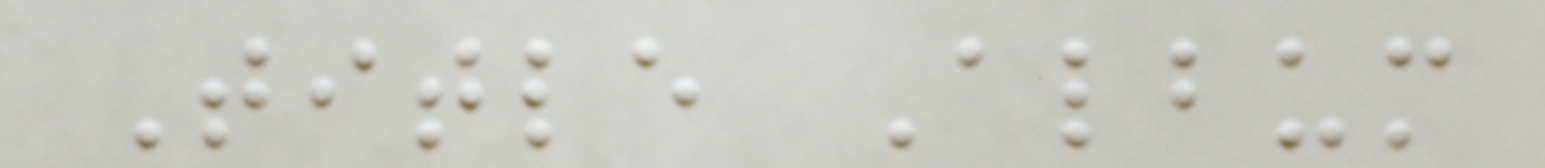Title Album
